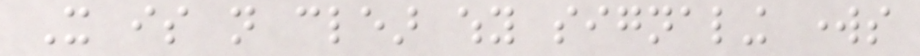It is not clear why signaling works
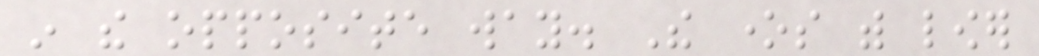in the opposite way. The ones with lower
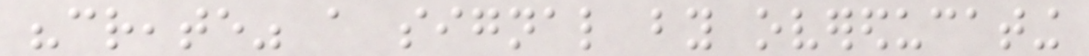"create" a signal by overeducating
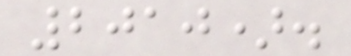2010).
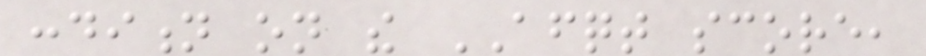condition on the AFQT score,
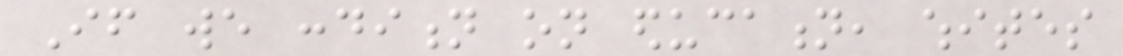If we condition on education, whites
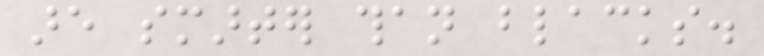are smarter than blacks.
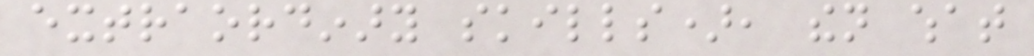extraordinary skills), then what
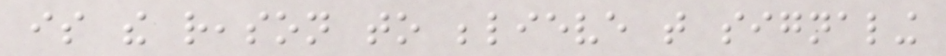is the reason to believe that signaling
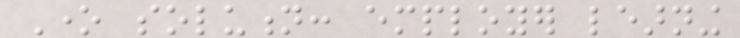One solution: employer learning
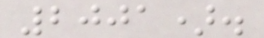2001).
